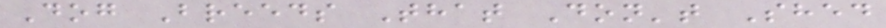Dog Breeds That Don't Shed
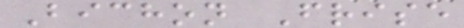Bichon Frise
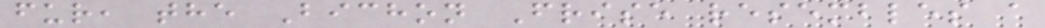fur, the Bichon Frise resembles a
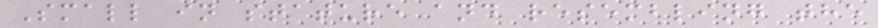Small in stature and resembling the
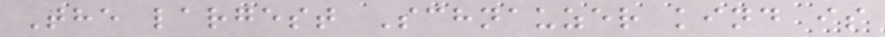The largest Schnauzer kind is
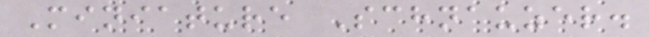Miniature Schnauzer.
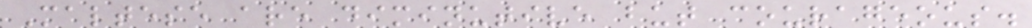Maltese are diminutive but courageous.
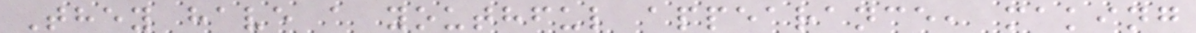They have a youthful appearance, making
